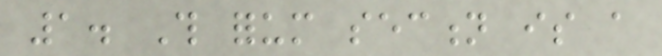1. This forum section is a
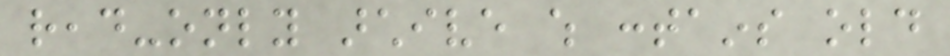read-only archive which contains old
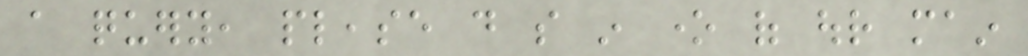a query, please do so in one of our main
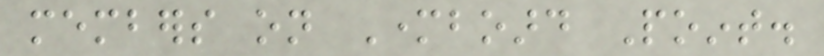members on Motherboard Point.
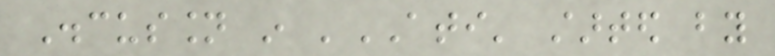Discussion in 'ATI' started by
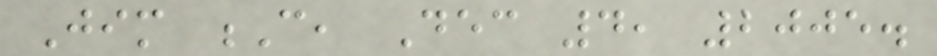Jim C, Dec 4, 2005.
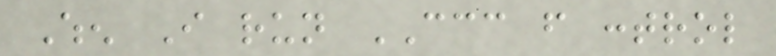When I run CCC from control
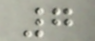7
